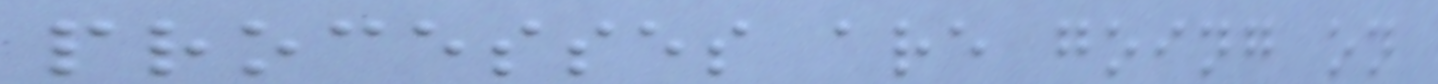processes are going on
